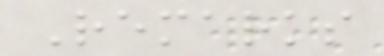Remarks
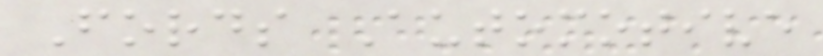Fords Automotive
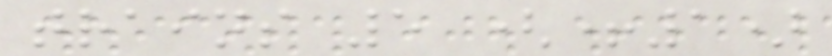trains 5 (+1)
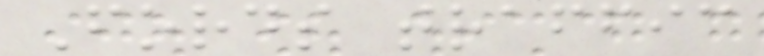Fords traffic
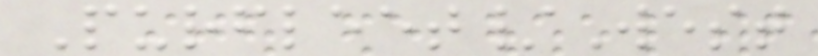Purfleet/West
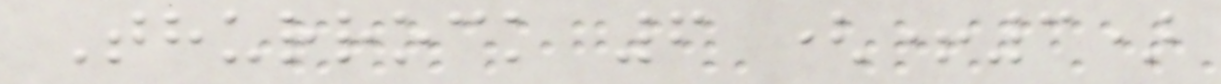Thurrock 6 (+3)
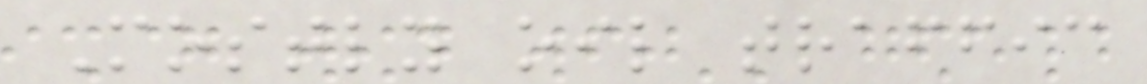Mostly oil traffic
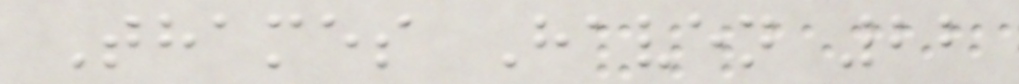Thames Haven 22
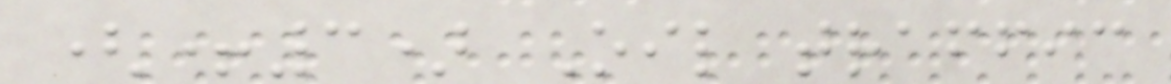(+3) Oil traffic
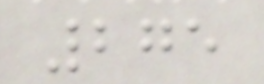275
